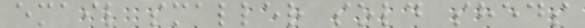email smaller sold sheds
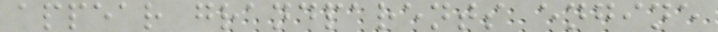appear grandparents engine
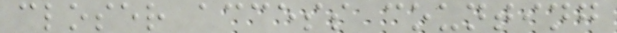closer access counting
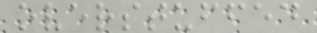overstuffed
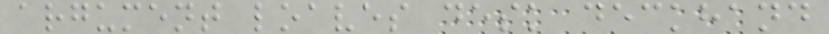argument loaves desk deckhand
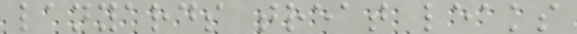lanyards treat leaks
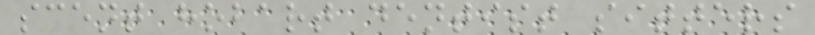scent hobart dentist sitters
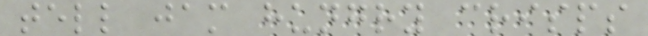tell jam hungry crisps
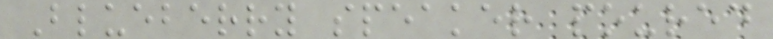Blueberry speaker poured
